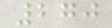270
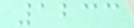1233
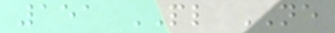151 PL NE
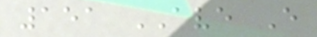151 AVE E
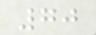70
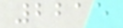2215
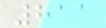811
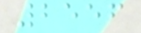2556
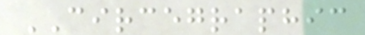CIRCEGRAPHIC
